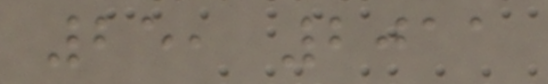25, 2011
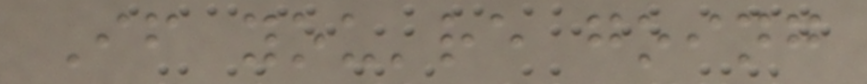If you're going
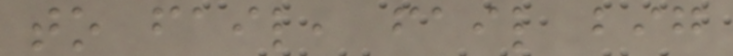to fail, fail big
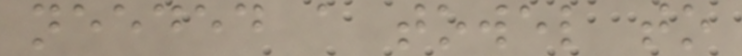needed a towel to
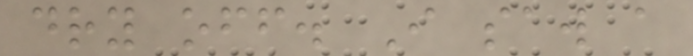dry off. I saw a
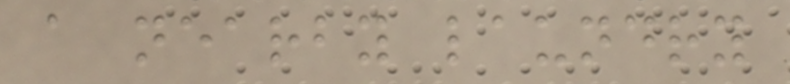a nearby laundry
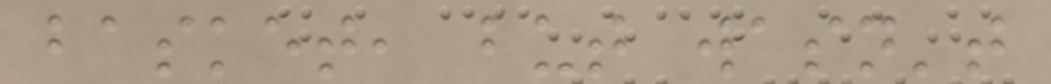basket, but wasn't
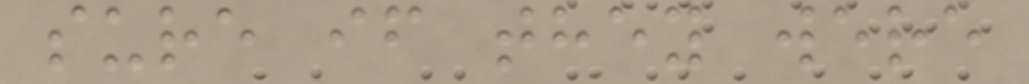sure if they were
